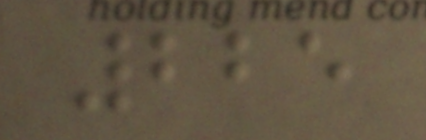225
